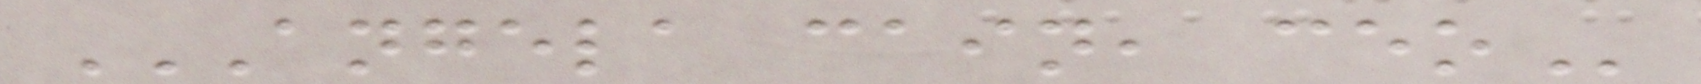ANGELA CAIN, CEO
